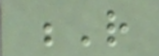R
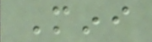Mini
